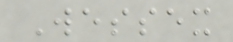Wessex
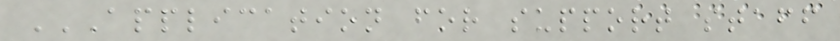APPLICATION FOR SUPPORT STAFF
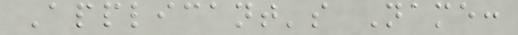Applicant's Name:
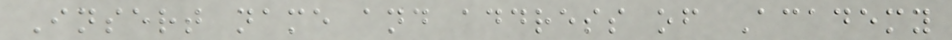Insert name and address of Academy
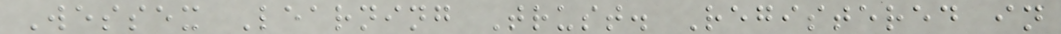Wessex Learning Trust. Registered in
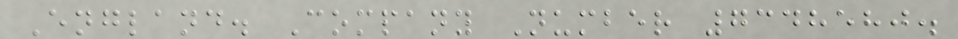England. Company Number 7348580.
